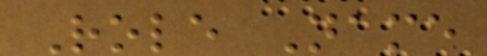Role Name
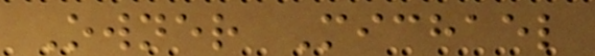Owner Michael
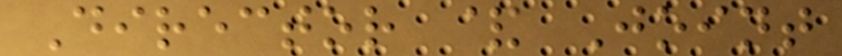Director & Joint
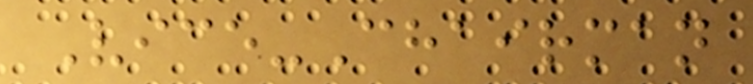Vice-Chairman
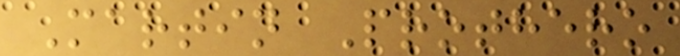Martin Prothero
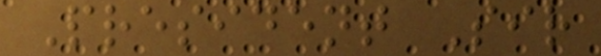President Sir
